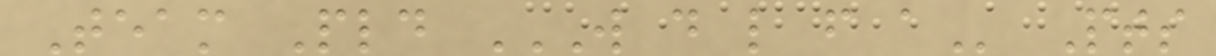Team Pld W D L F A Pts
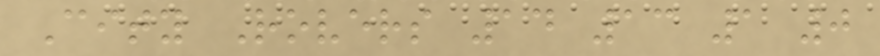City Rovers 14 13 1 0
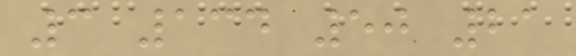3 134 50 21
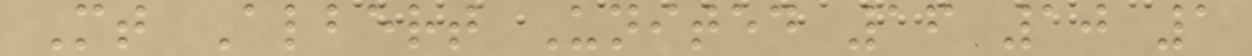Mt Albert United 16 10 1
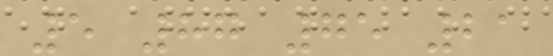5 87 75 21
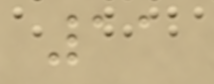11
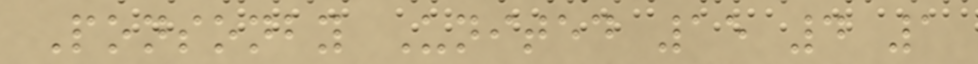Ponsonby United 15 4 1
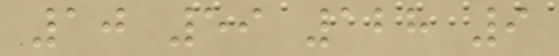10 59 128 9
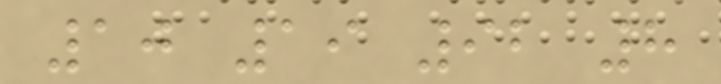10 19 92 8
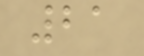21
